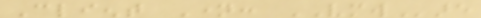Client Name: VMWare
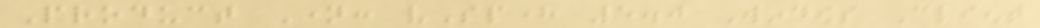Product Name: vSphere 5.0 Windows Client
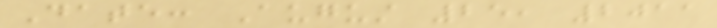Date: August 25, 2011
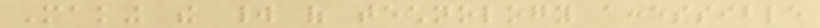Making the world of technology accessible
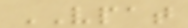VPAT
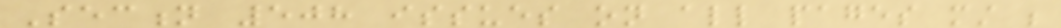Section 508 issues on all pages must be
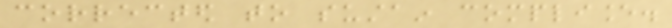corrected to sustain compliance.
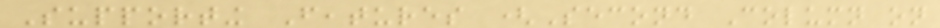Supporting Features (Second Column on
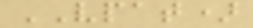VPAT)
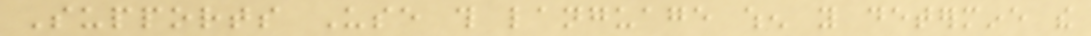Supports Use this language when you determine the
